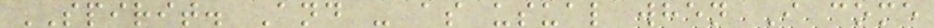SPIRIT. And - as usual when I come
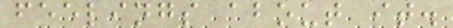feelings about it.
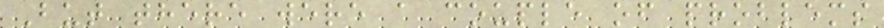But there were a couple of problems
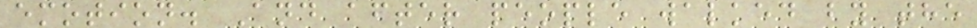emotion. And after people walked by the
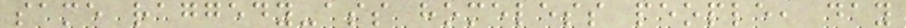same raggedy-ass homeless people, day
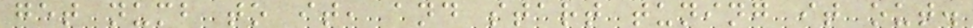get numb to it, and start tuning it out.
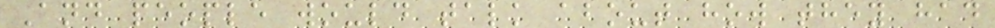And people would talk about how they had
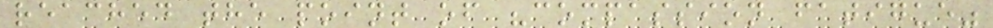reached the point of "compassion fatigue"
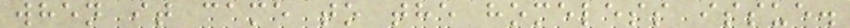when it came to the homeless issue.
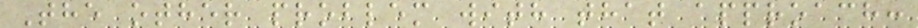The other problem with that approach:
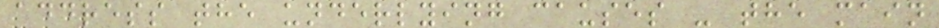address the underlying causes - the main
